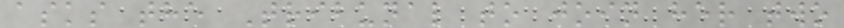asks the Tribunal to join her two
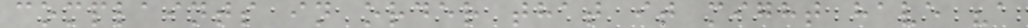complaints in order that it might have "a
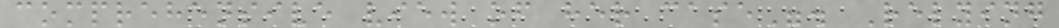comprehensive view of her case". Relying
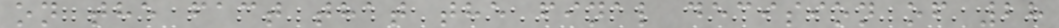on the fact that the final decision of 28
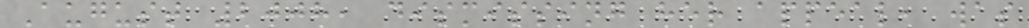August 2008, dismissing her appeal, was
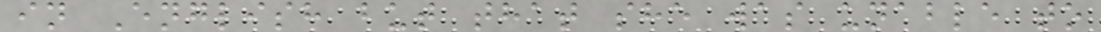in English but that she was unable to
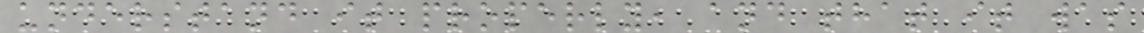understand it properly, and that it was
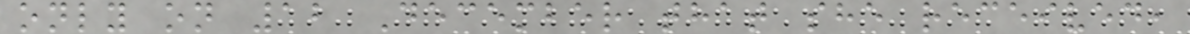only on 12 December that she received,
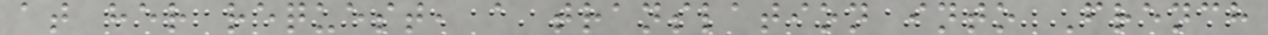at her request, a translation into French
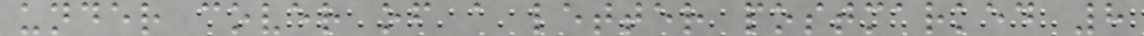under cover of a letter postmarked 8
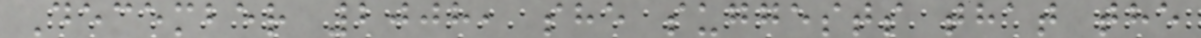December 2008, she suggests that the
